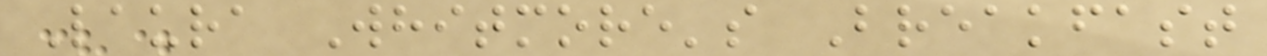Laura Whitmore's Breakfast
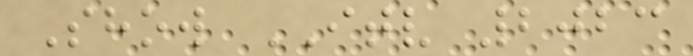Show ITV 2023
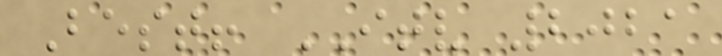Best! ITV 2021
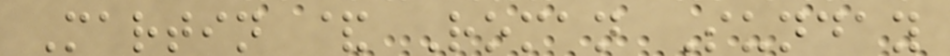Martin & Roman Sunday
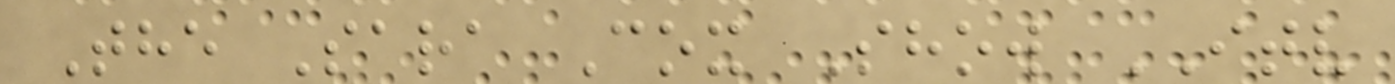The Sara Cox Show ITV
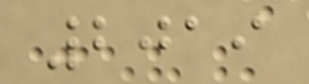2019
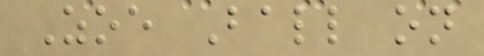Zoe Ball on
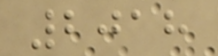2018
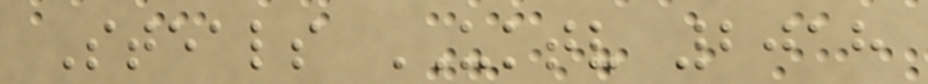Steals UKTV 2018
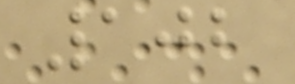102
